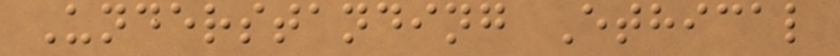Understanding Ethical
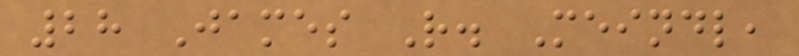28 James R. Meindl,
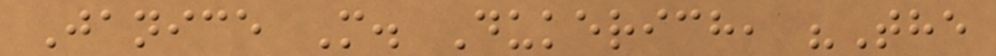Janice M. Dukerich, "The
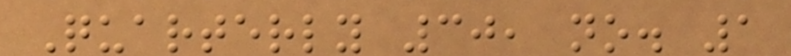Quarterly 30, no. 1
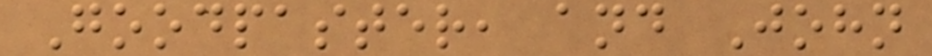Goodpaster, and John
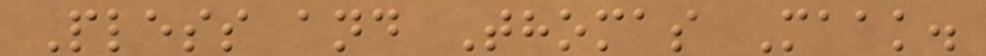Pless and Thomas Maak.
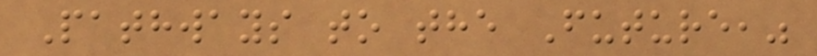Pathways to the Future,"
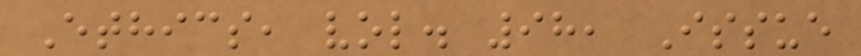Ethics, vol. 98, Issue
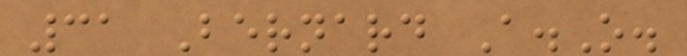31 Bernard A.O.
